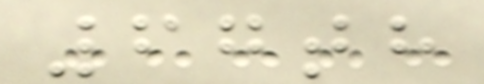67th
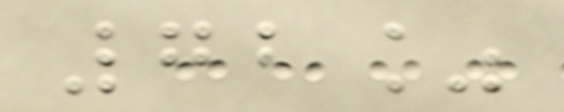72%
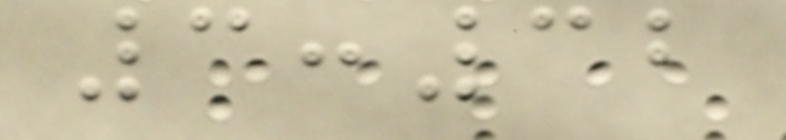3:32
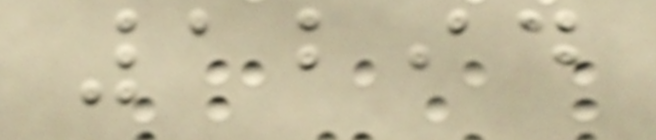1294
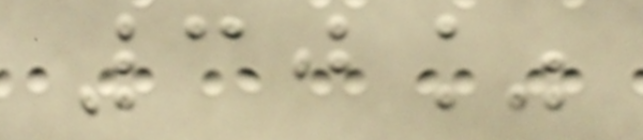30%
